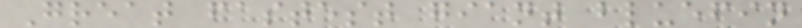Great fastest giant bluefin
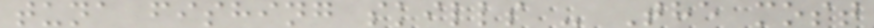tuna fishing skills - The most
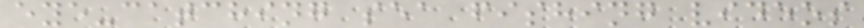eye-catching sea fishing videos
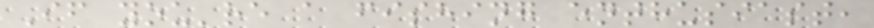If you're a fishing enthusiast,
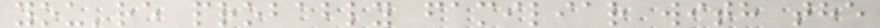you're probably familiar with the
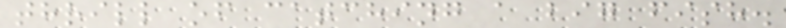thrill of catching a big fish.
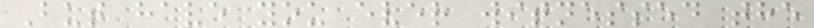But have you ever witnessed the
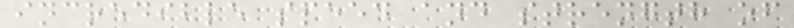incredible speed and strength of
